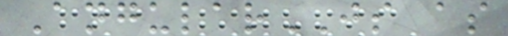AngularJS as
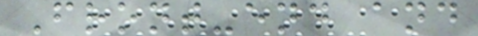Front-end and
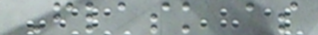Flask as
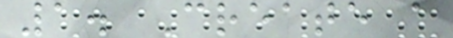1. Create a
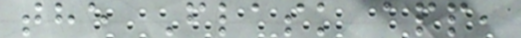the Flask app,
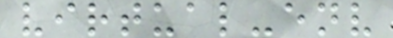virtual-env
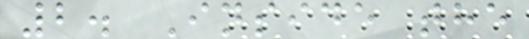2. Inside the
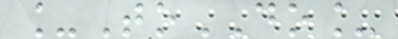_ToDO_
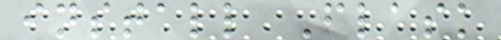install Flask
